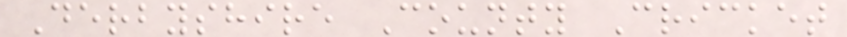Derbyshire County Cricket
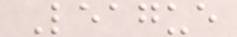League
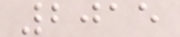2015
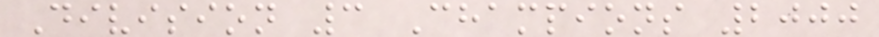Division 3 Champions 2000
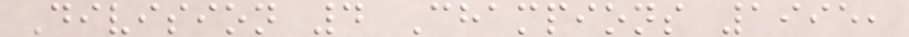Division 4 Champions 1995,
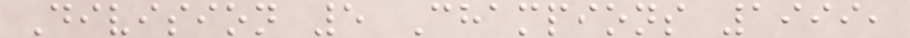Division 5 Champions 1999,
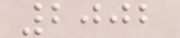2002
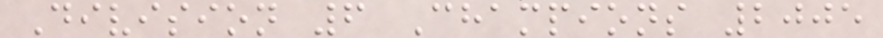Division 6 Champions 2005
